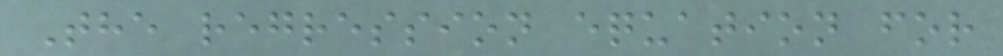The regression equation for
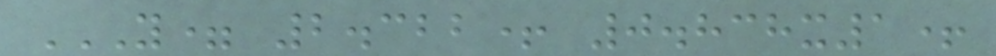Y= 2.322+ 0.838X1+
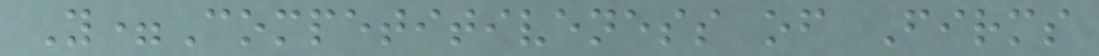Y=Competitiveness of Firms
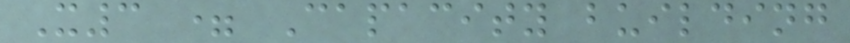X3 = Capacity building
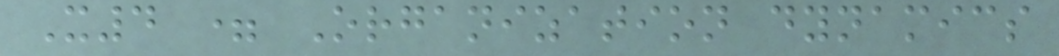X4 = Organization dynamics
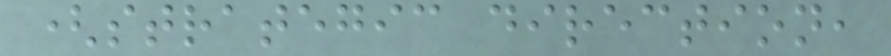(strategic direction,
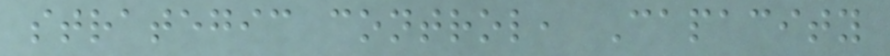strategic control, Capacity
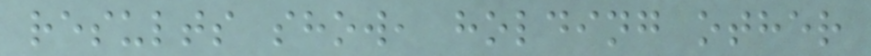results show, holding other
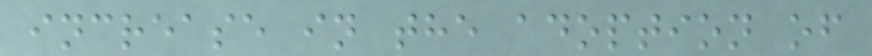increase in the adoption of
